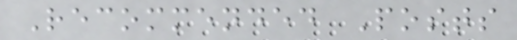Recommended Posts
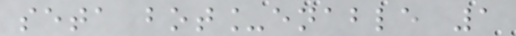seta bot_enable 1
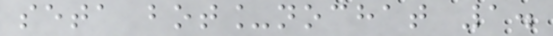seta bot_nochat 1.
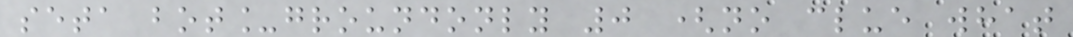seta bot_groundonly 0 (no clue what
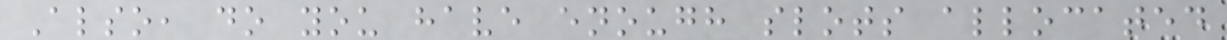Also, do you have enough slots allocated
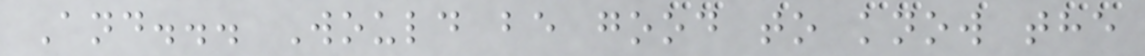And... Would be good to know the
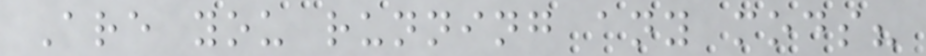Are you running any mods?
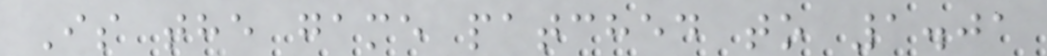Is the game patched to 1.01
